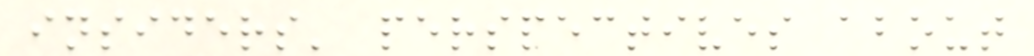insiders' perspectives about
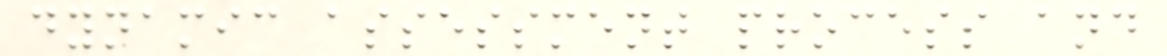dynamic assessment process and
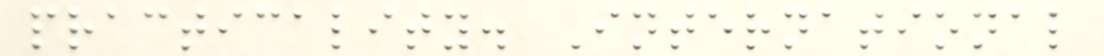practicality. International
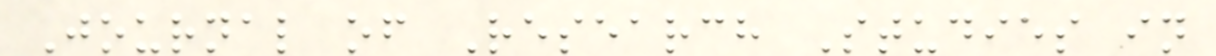Journal of Research Studies in
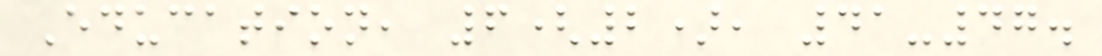Education, 6(2), 41-47.
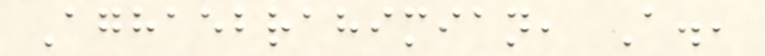Aghaebrahimian, A.,
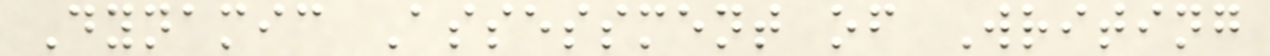Dynamic Assessment of Writing
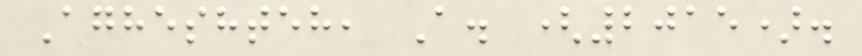Agheshteh, A. (2015).
